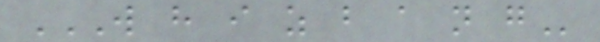W H I Z B A N G
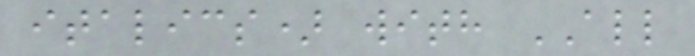italics) with ALL
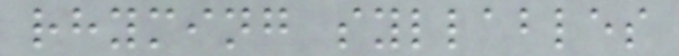rhyming syllables
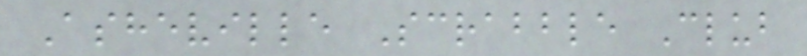Asheville Scrabble Club
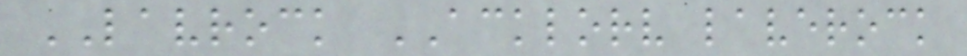LAVROCK ACKLORV laverock
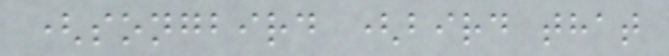(songbird (bird that
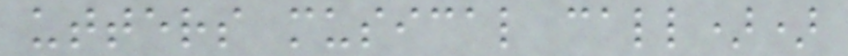utters musical call))
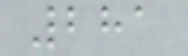281
